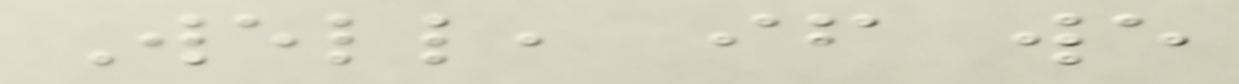Well, if we
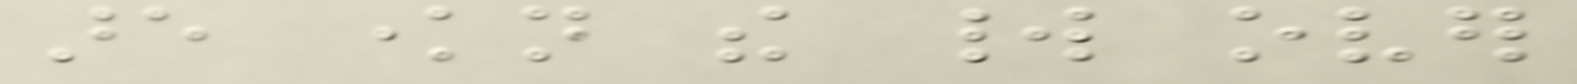are known the world over
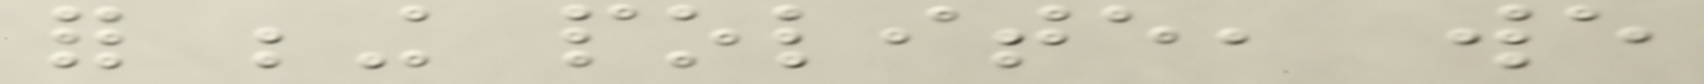for being polite, we
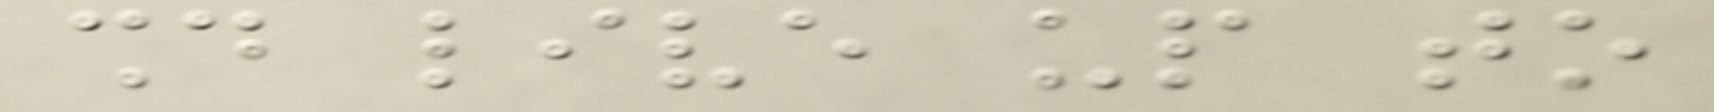should live up to
